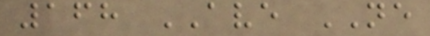168 AVE NE
